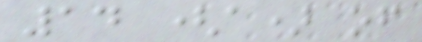14 (a) of
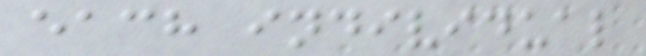each individual
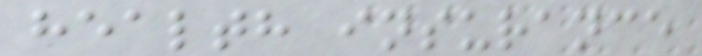health insurance
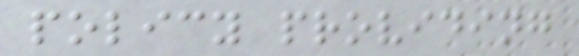policy providing
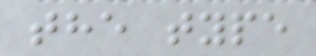the type
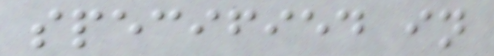specified in
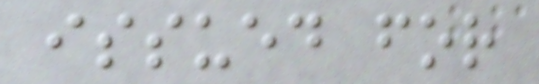issued for
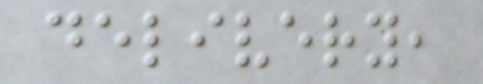delivery,
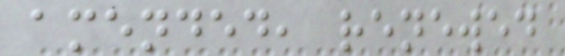amended, renewed
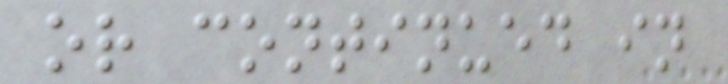or continued in
